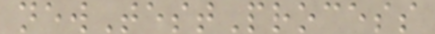newTestProcess
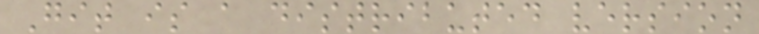Git is a distributed version
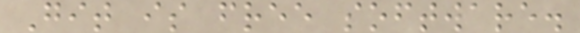Git is free software.
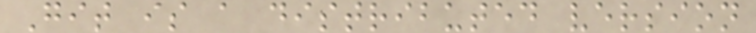Git is a distributed version
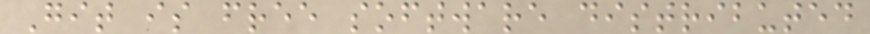Git is free software distributed
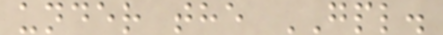under the GPL.
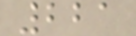221
